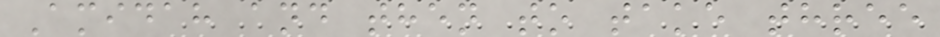Amidah and then to take three
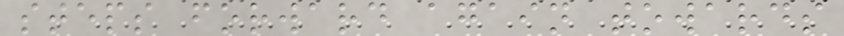steps forward again towards
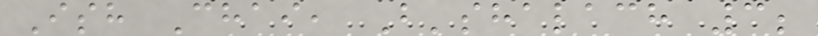Ish Chai, B'shalach 3;
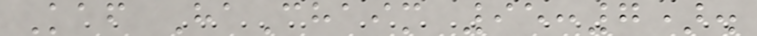Kaf HaChaim 95:7).
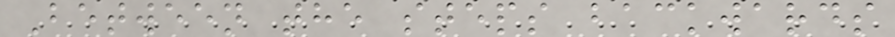Between the steps backwards
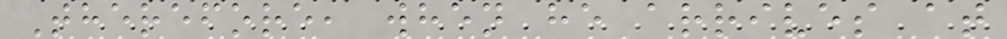Therefore, when he arrives at
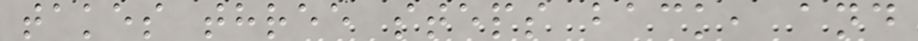takes three steps back, and
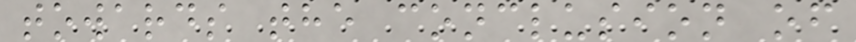towards the conclusion of
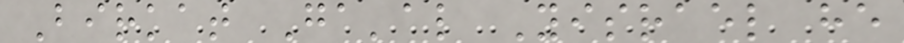Birkat Ga'al Yisrael he
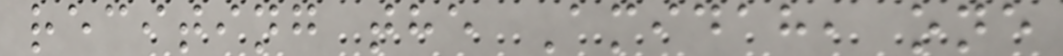reciting the Amidah, one
